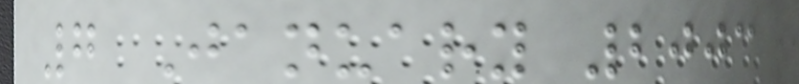7 January 2003
